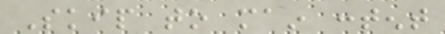Skip to main content
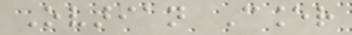Ovarian Cancer
